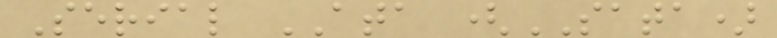Serial ATA (SATA)
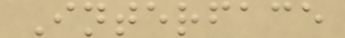Interface
